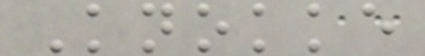Knokke
